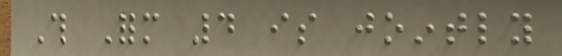This Form 4 is jointly
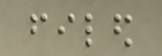filed
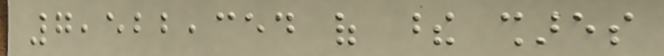7,522,354 of these shares
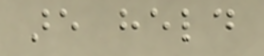are held
